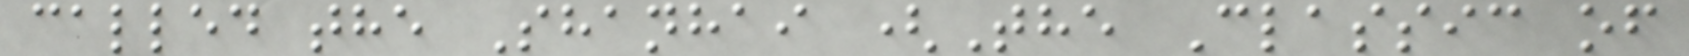called the Shanhai (The Classic of
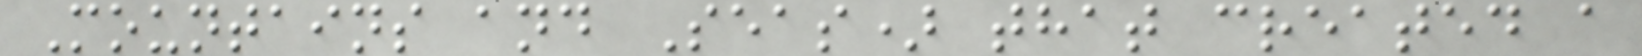Mountains and Seas) that created a
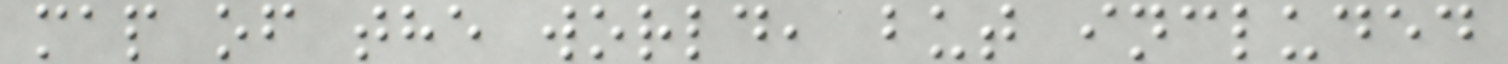map of the world, but included
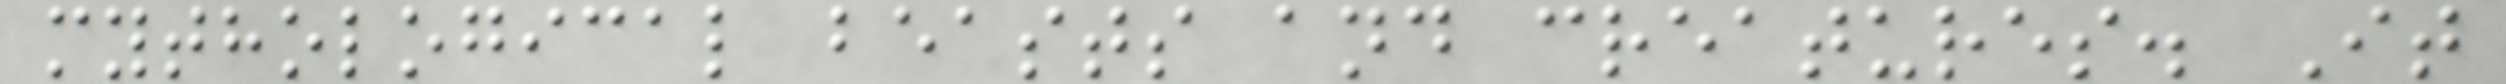mythological beasts and creatures. It
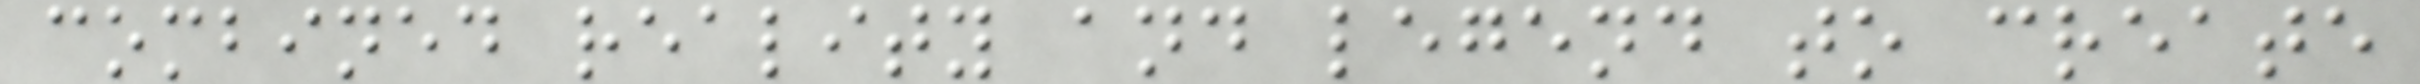combined reality and legend to create
